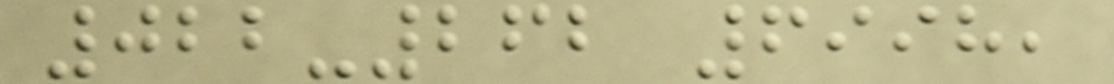022-262 6998,
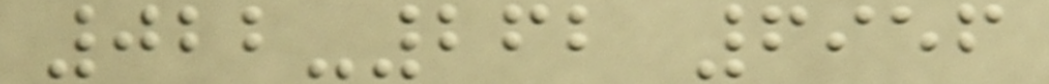022-262 6956
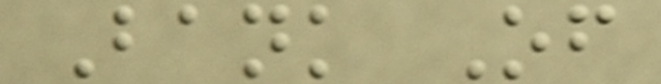Bank Of
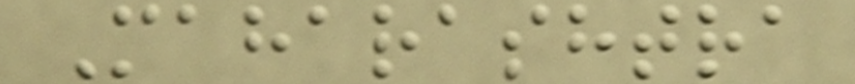Maharashtra
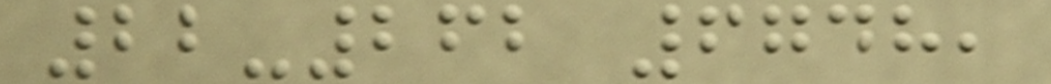22-262 6748,
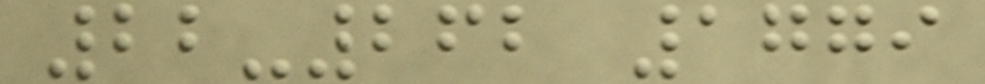22-262 1779
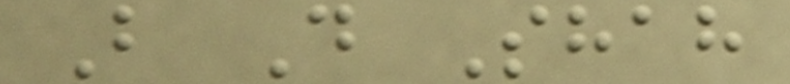B D Shah
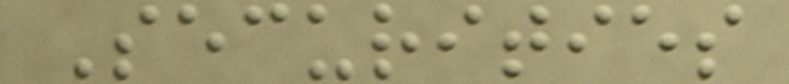Securities
